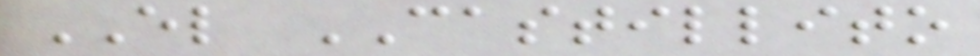EL CASTILLITO
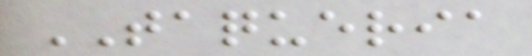TAQUERIA
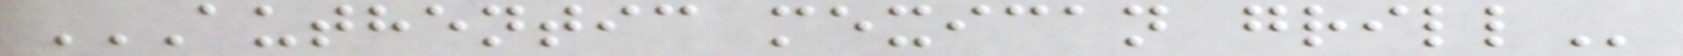AUTHENTIC MEXICAN GRILL
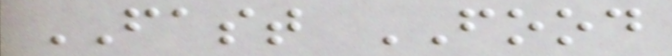FAST FOOD
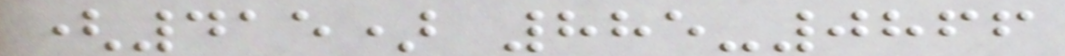(415) 885-0866
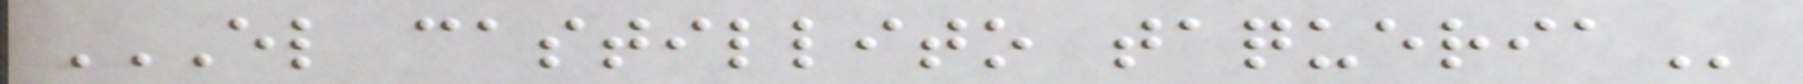EL CASTILLITO TAQUERIA
